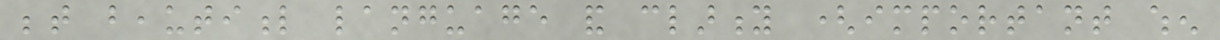between beautiful language and clarity (important when
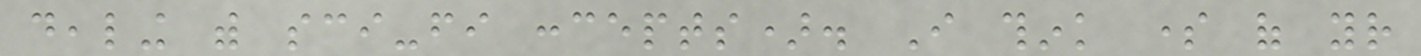dealing with sci-fi concepts). I think some of your
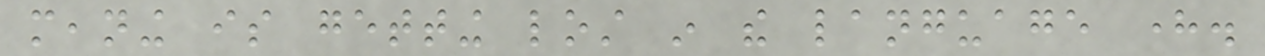meaning is getting lost in the language here.
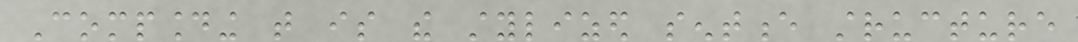Compounding that is the stylized sentence structure
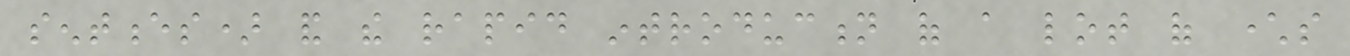sentences) and the rapid introduction of a lot of characters
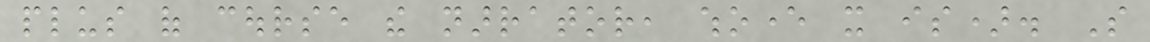plus of course the narrator, whoever it is). So
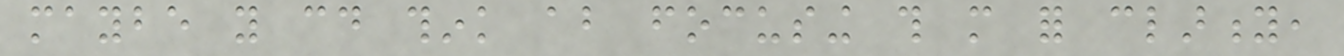maybe you could think about focusing this more for clarity,
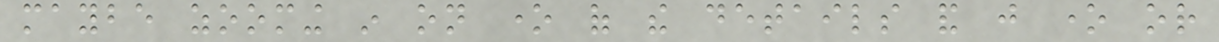maybe zooming in on one of the details and just one or
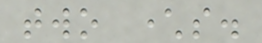two characters.
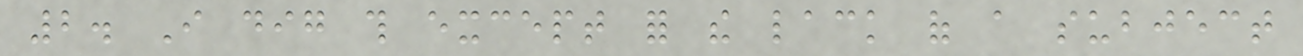2. I dig this except for the lack of a subject
